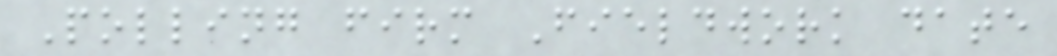Polling firm Fieldwork date
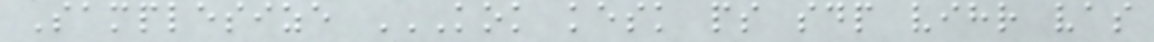Samplesize KOK KESK PS SDP VIHR VAS
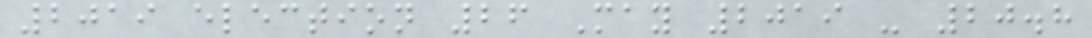2019 election 26 May 2019 - 20.8
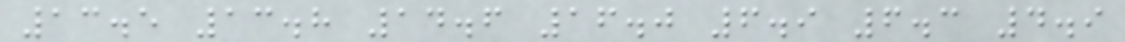13.5 13.8 14.6 16.0 6.9 6.3 4.9
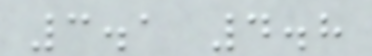3.1 4.8
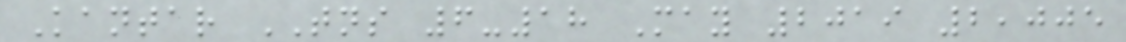Kantar TNS 6-18 May 2019 2,005
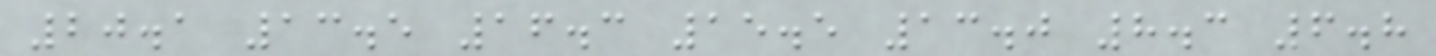20.1 13.5 16.3 15.5 13.0 8.3 6.8
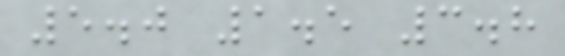5.0 1.5 3.8
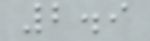2.9
